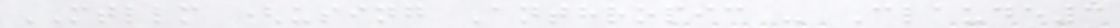MTLLM (using Anthropic - Claude3
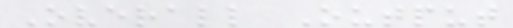Overall Output
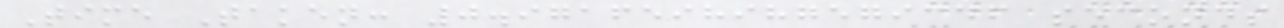Time Taken: 0.9716598987579346 seconds
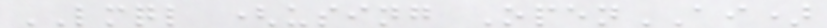LMQL (using OpenAI)
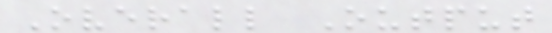Overall Output
